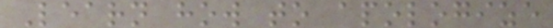Learn how to apologize
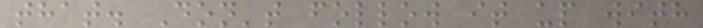that. Don't follow it up with
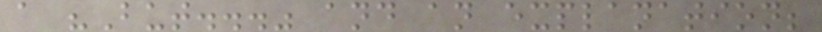a "But..." and an explanation;
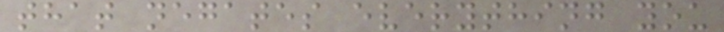that negates everything you
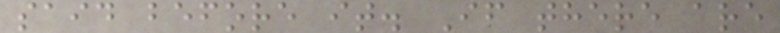said before it. If there are
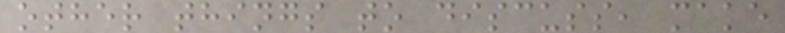other things to discuss, make
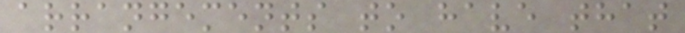arrangements to have that
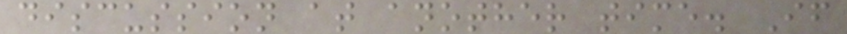discussion at another time. If
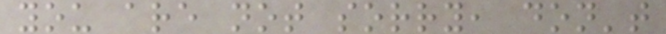you are not sorry, don't
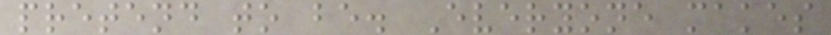pretend to be. Everyone makes
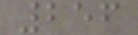256
